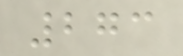273
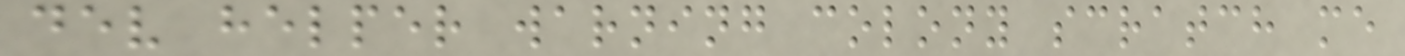dev helper warning colony scratch me
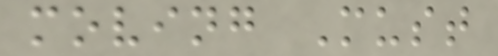moving Must
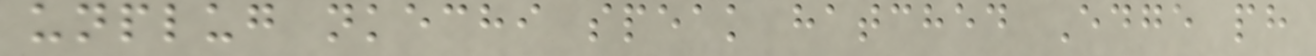unplug nkechi speak hatched Edge ph
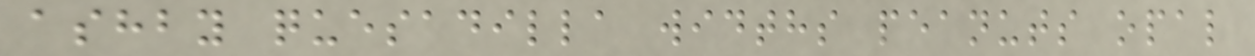ashby quesadilla widths peanuts opal
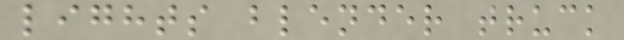lights blender truck
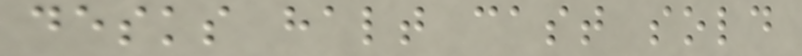desks halt cast sold
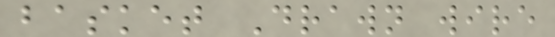basket Drawn wire
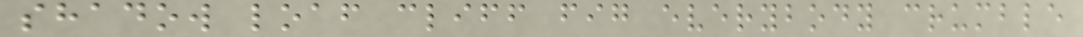shadow loaf cliff fig everybody crumble
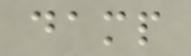damp
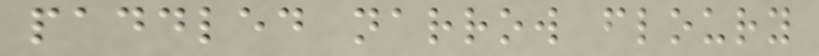paddled narrow floury
